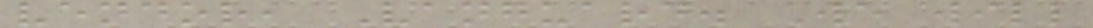vendor, Vanguard. We will
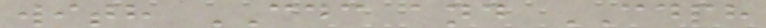with CDC and CDPH
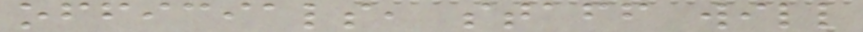officials, staff will
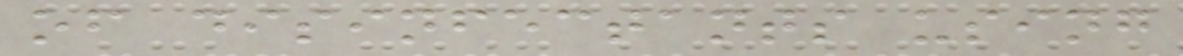of disinfectants using
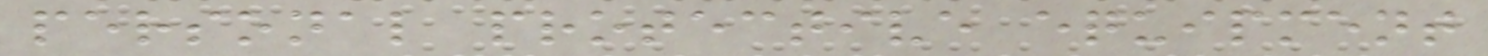personal protective equipment
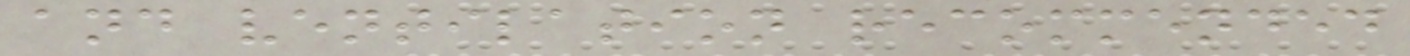and ventilation recommended
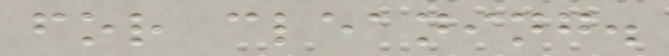for cleaning.
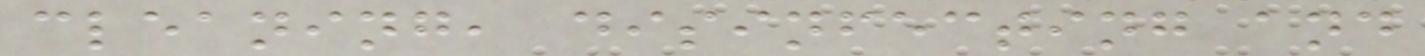cleaning, disinfecting and
